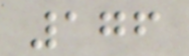176
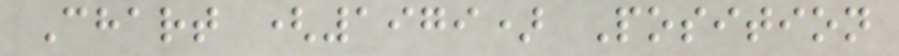Chart (1979) Position
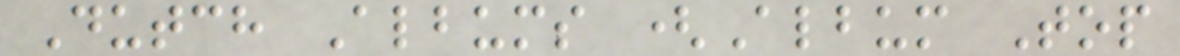Dutch Albums (Album Top
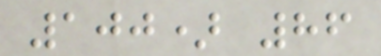100) 86
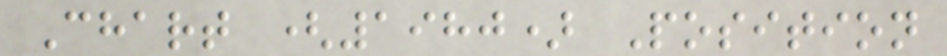Chart (1980) Position
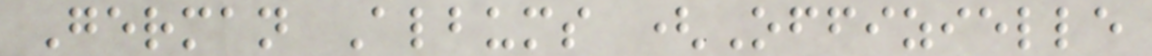German Albums (Offizielle
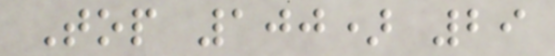Top 100) 29
